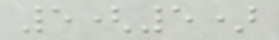5(5)
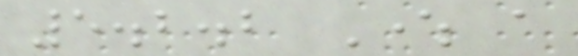5.2.2 Where a
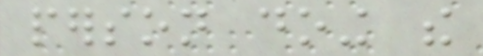person doing the
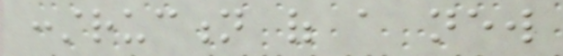construction of a new
